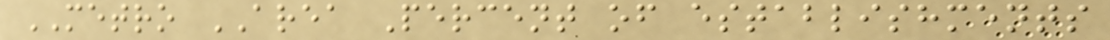METRO AREA Percent of establishments
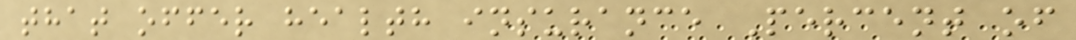that offer health insurance Percent of
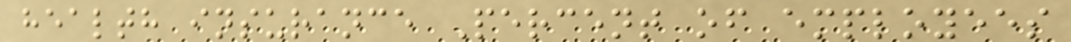health insurance Percent of employees
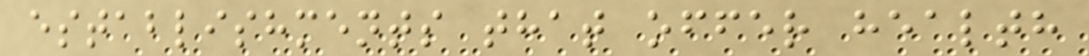establishments that offer health
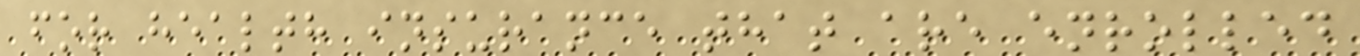for health insurance that are enrolled
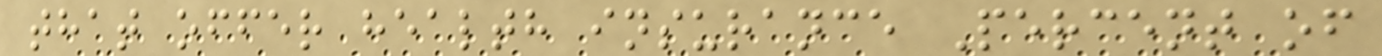that offer health insurance Percent of
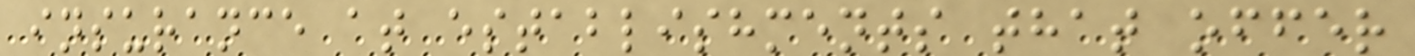insurance at establishments that offer
